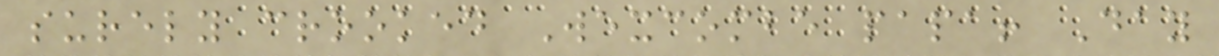surely crooked Wexcombe papa! Day
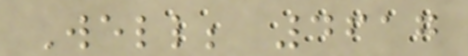Well; 4617
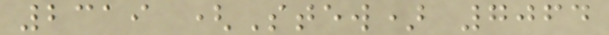2319 (Stew) 7064
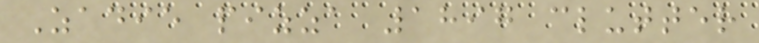Zadie pizza 1897 clutter
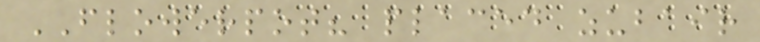FLOWERPOT? placed zubair
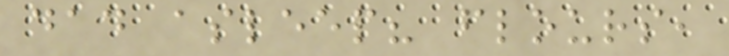dad asleep? flours,
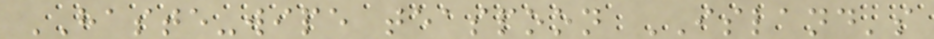HASTE-wipe teaspoon ISLAND's
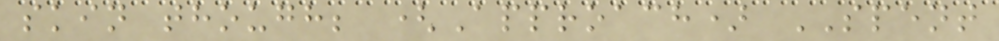skin though; (Approach) SPENT
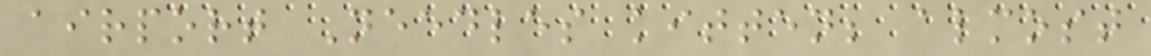airport Needles kitten; almost
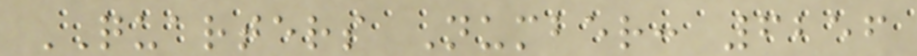QUARTERS Number: 6256
